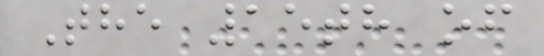The 15th of
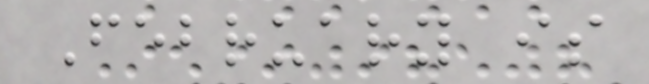February is
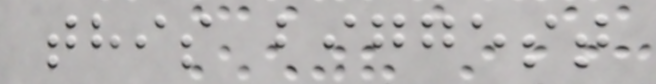this biggest
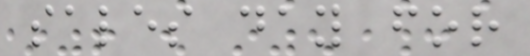sales day for
